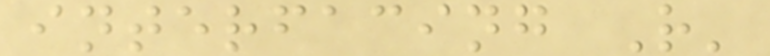interfacing R'
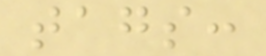tags:
